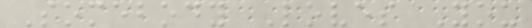Somebody Loves You
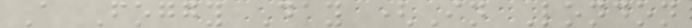A Foggy Day (In London
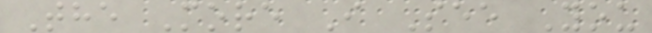The More I See You
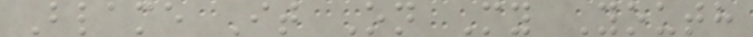Blame It On My Youth
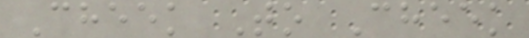Cheek To Cheek
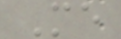Me
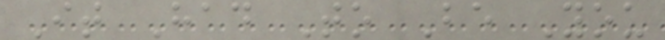It Had To Be You
